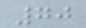70
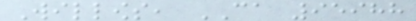Willows, CA 95988
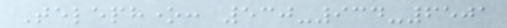Telephone: 530-934-6501
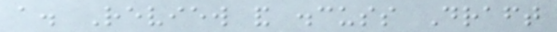a. Review and discuss Draft
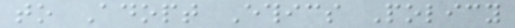to Adopt Ethics Policy
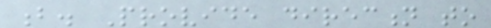b. Provide direction to
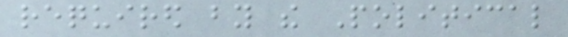required by the Political
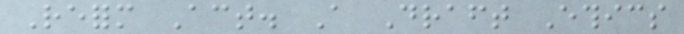Reform Act. A Draft Ethics
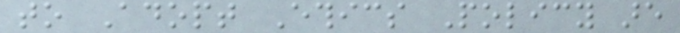to Adopt Ethics Policy are
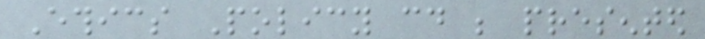Ethics Policy could be presented
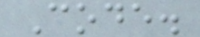Code.
